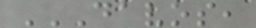DAVOS,
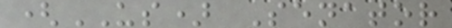(US) Senator
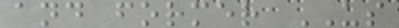and former US
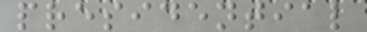presidential
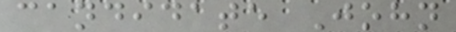candidate John
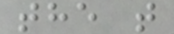the t
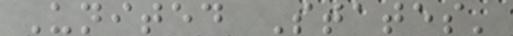United States'
